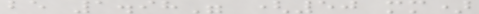be 1.98" (50 mm)
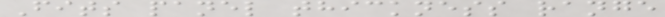Fits panel thickness range
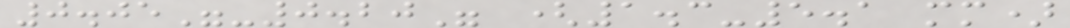0.05"-0.20" (1.3-5.1 mm)
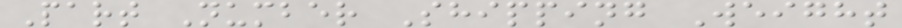Part Number Shipping Weight
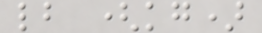lb (kg)
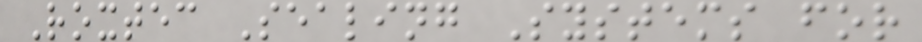Roxtec Sealing Systems for
